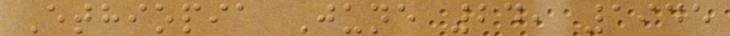Ethiopia June 24, 1945
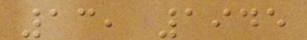13, 1945
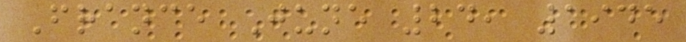France June 24, 1945
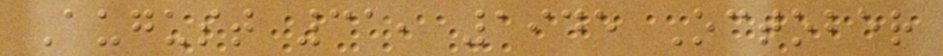August 31, 1945 October
